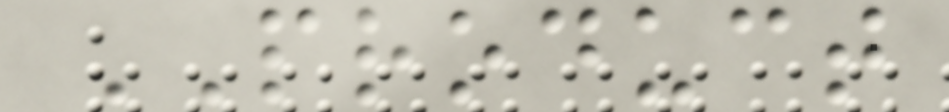PRODUCT
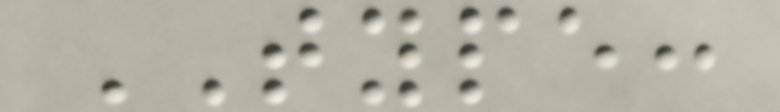TYPE:
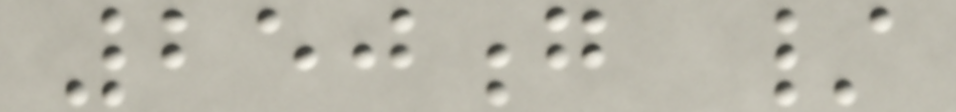250g /
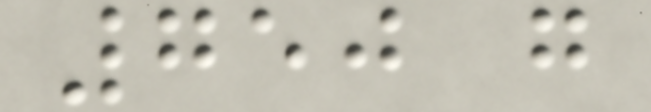750 g
